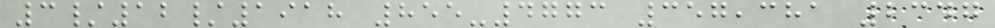3/12/1918 855-4773 357,381 2347
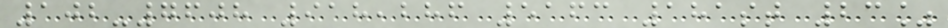102-7608 918,286 5163 181st 23%
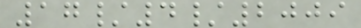17/4/2009
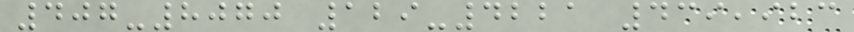407-8070 129-4221 439,923
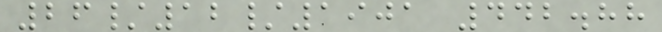26/12/1901 442.88
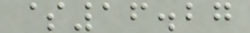$16.27
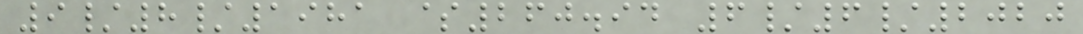9/8/1981 $260.94 6/6/2020
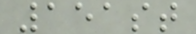151st
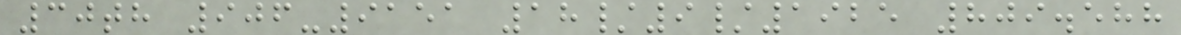30th 906-9151 18/9/1925 809.588
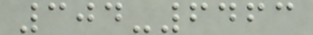304-6463
